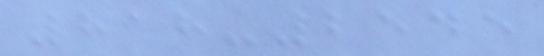818-2545
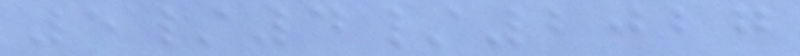5/4/2027
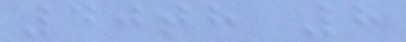40th 8
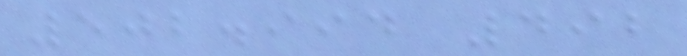502.994 492
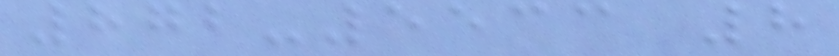872-5533 8
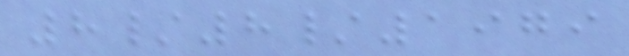8/8/1979
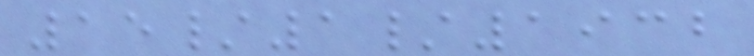15/1/1932
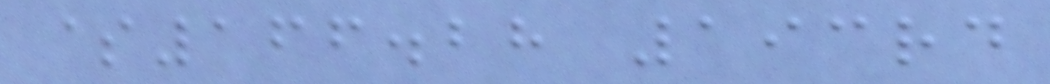$166.28 193rd
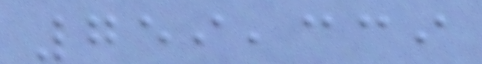759,339
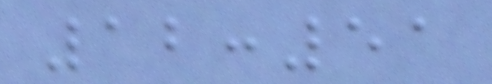12:51
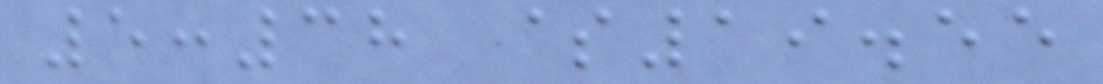5:38 $19.55
